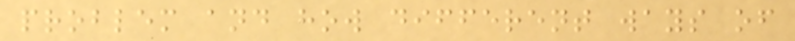problem and how different ways of
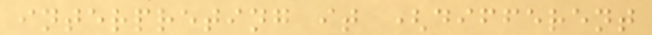interpreting it (different
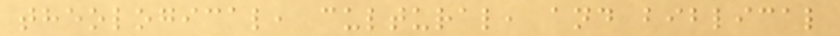theological, cultural, and biblical
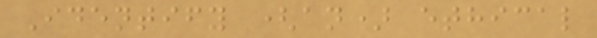Identify (an) ethical
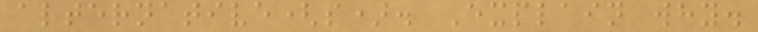alternative(s). Explain why.
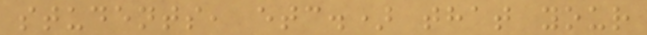students, etc.) that your
